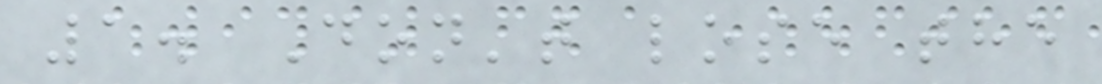1. Don't lose the
